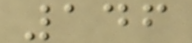146
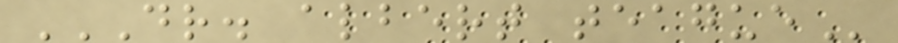DR. ALBERT TEAGUE
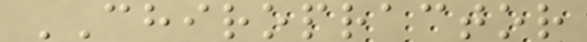CHIROPRACTOR
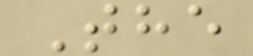The
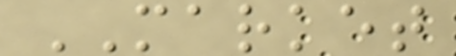MARKET
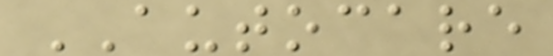AUTOCARE
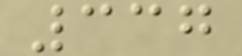337
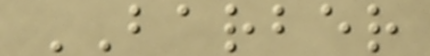BARBER
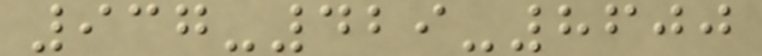937-429-8600
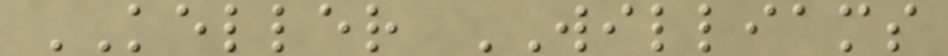KELLER WILLIAMS
